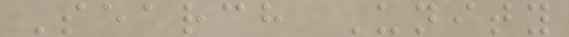Search Unity
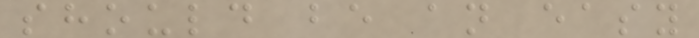should be an easy
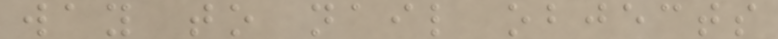way to nail objects
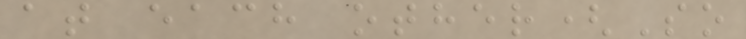at each other(So
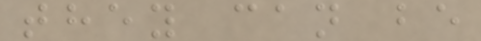they can be
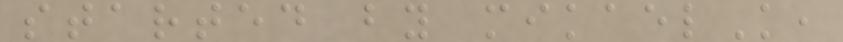started by mikaelK,
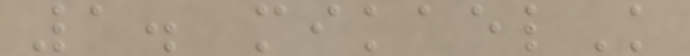1. mikaelK
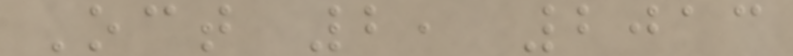Oct 2, 2013
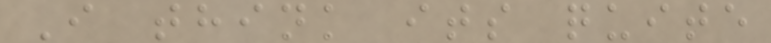I think its quite
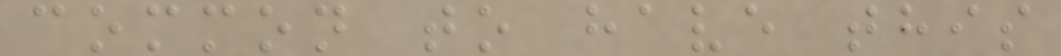common to have this
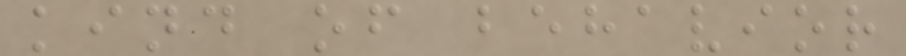kind of behavior
